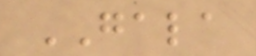GALA
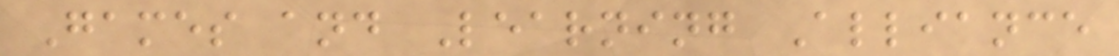Games and Learning Alliance
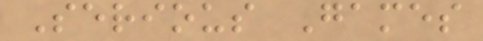Serious Games
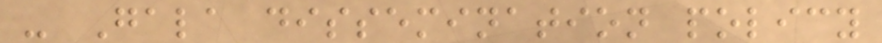- Gala dissemination policy
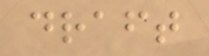draft
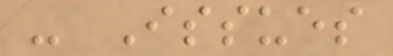- Issues
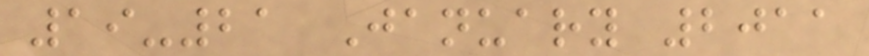19-21 January 2011
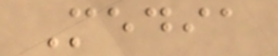Media
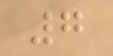7
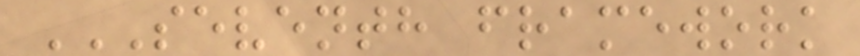SEVENTH FRAMEWORK
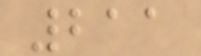211
